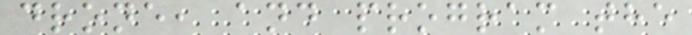drone, and program the
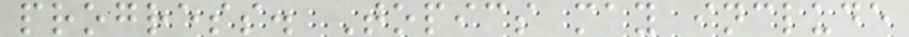progress. Topics may include
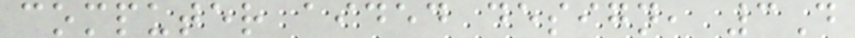computer aided design, 3D
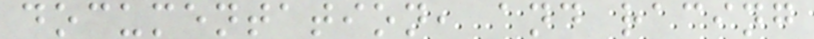documentation, and racing
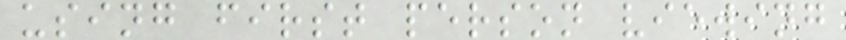using first person viewing
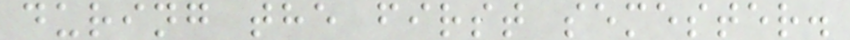during the first semester.
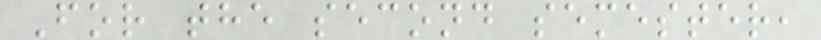For the second semester,
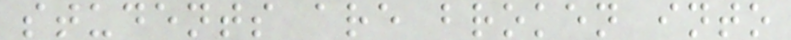students are broken into
